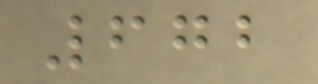672
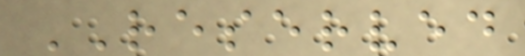RESERVED
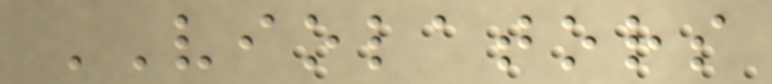VIOLATORS
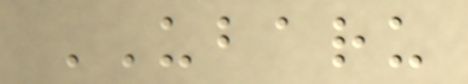UBARU
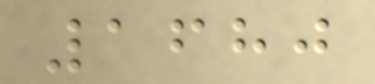1680
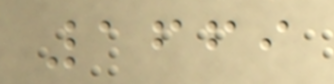1669
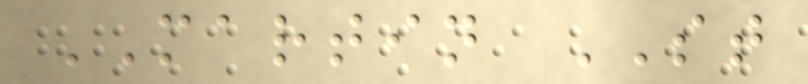MARTIN ST
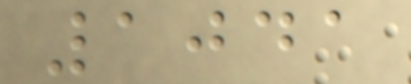1041
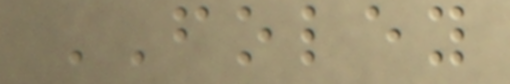FOLEY
